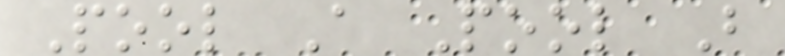Pool A Pool B
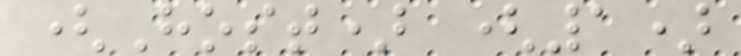(Host) (1)
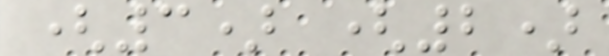(3) (2)
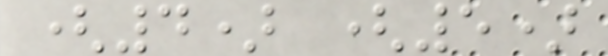(4) (5)
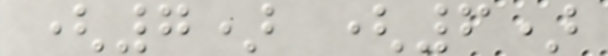(7) (6)
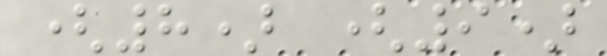(8) (9)
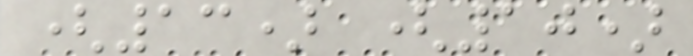(13) (10)
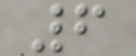6
